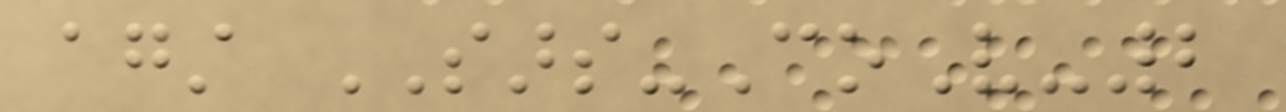against SARS-CoV-2
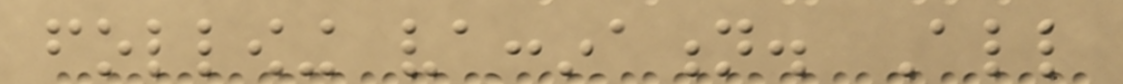following vaccination. All
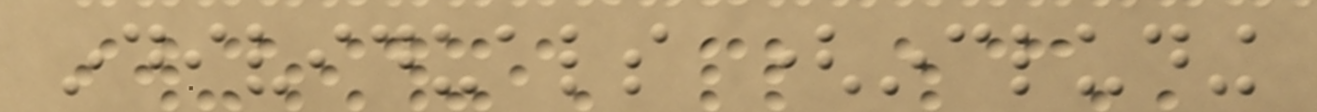individuals (including
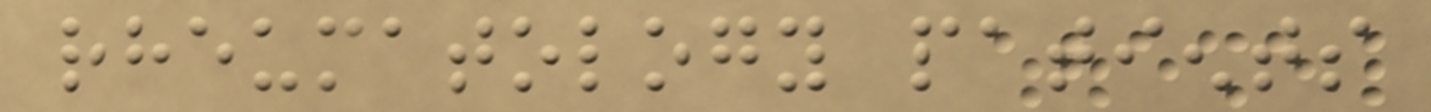rheumatology patients
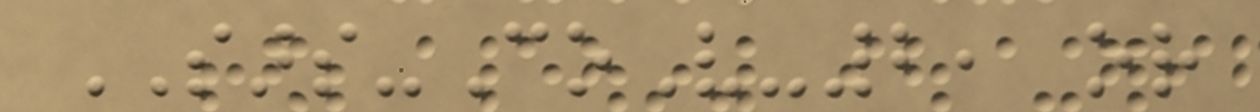SARS-CoV-2, or
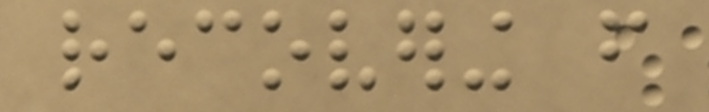recovering from
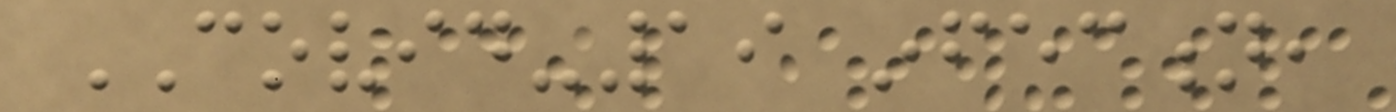COVID-19 infection,
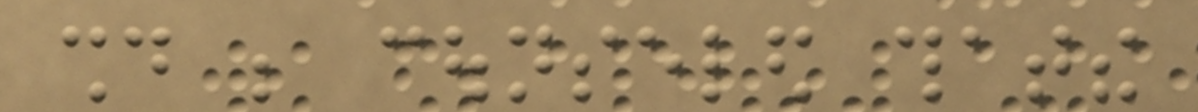should be counseled thatthe
